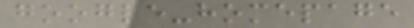google-homepage
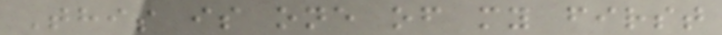This is one of my first
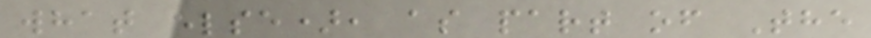what else), as part of The
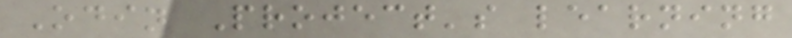Odin Project's learning
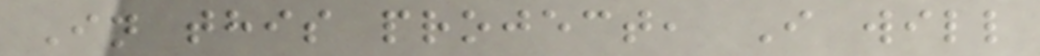In this project, I will
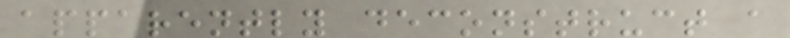apparently deconstruct a
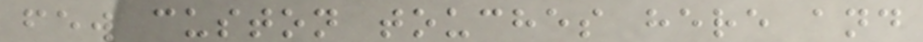few custon touches here and
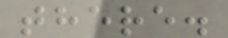there.
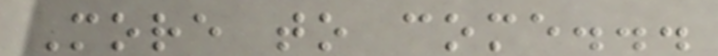More to come...
